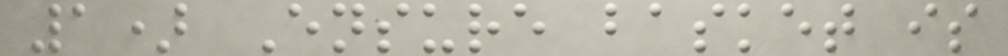1) Ensure basket is
